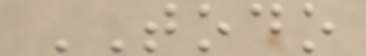TODO
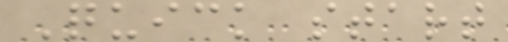Quick start
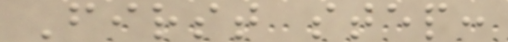First step:
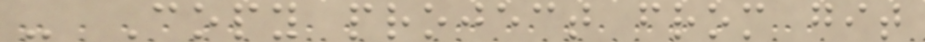- Copy project from git
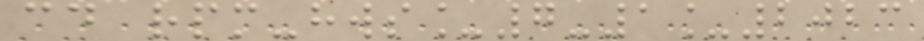cd rpm-hws_7-1_2023
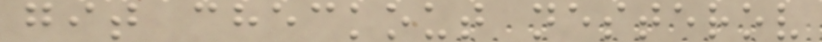git checkout nesterov
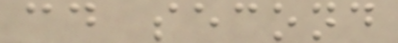cd second
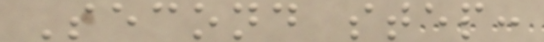Second step:
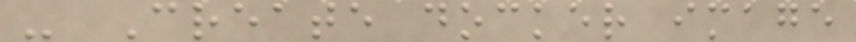- Create docker image
